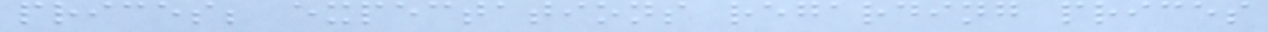prices; expectations regarding prices
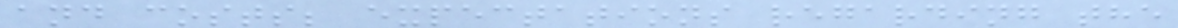and costs; expectations regarding the
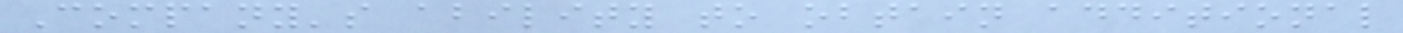Company's ability to obtain additional
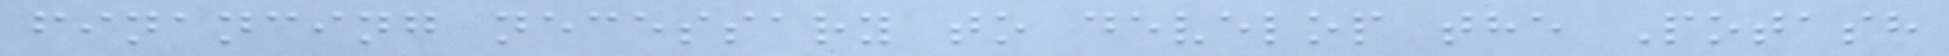financing necessary to develop the Potash
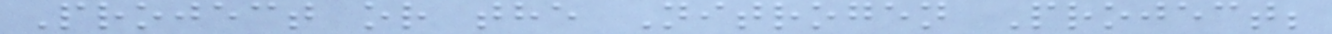Project or the Nitrogen Project;
